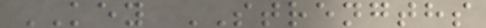KEY STRENGTHS
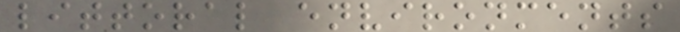littoral environments
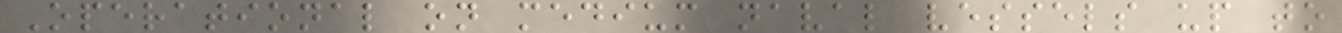Operational on medium naval vessels up to
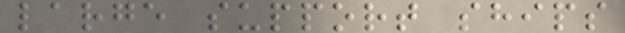large support ships
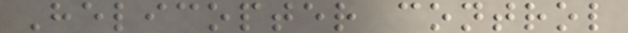Helicopter control
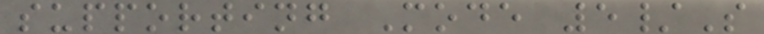supporting Mode 5/S
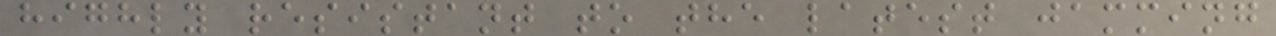highly resistant to the latest jamming
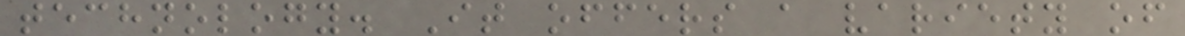technology. It offers a variety of
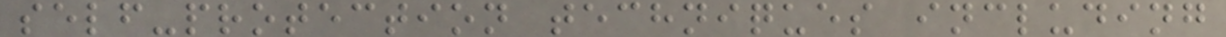self-protection techniques including
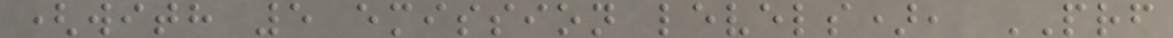(with 5 emission levels), PRF
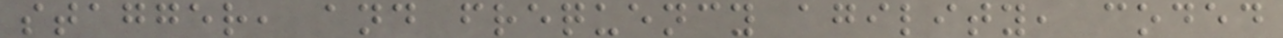stagger, and frequency agility, coded
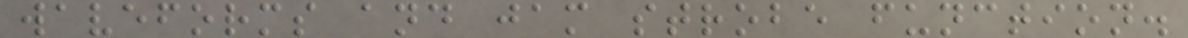waveforms and jam strobe function.
